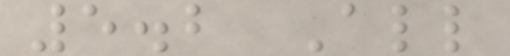5.2 All
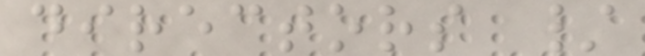directors /
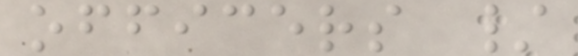officers /
